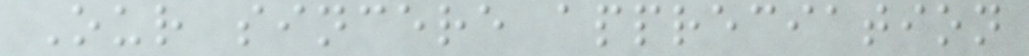Our sincere appreciation
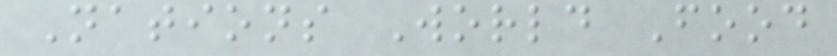Nations World Food
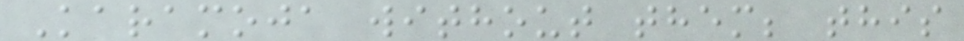Karamoja without them; this
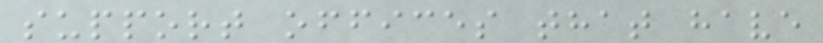support offices that have
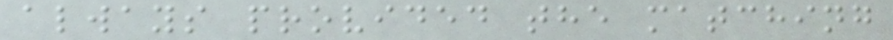always provided the matching
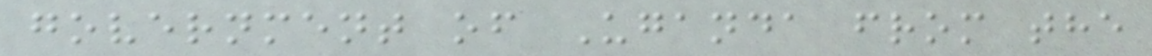government of Uganda from the
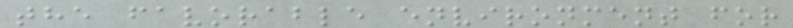the favorable environment for
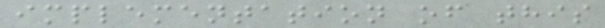implementation of this
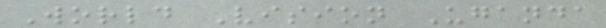World Vision Uganda
